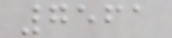7561
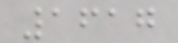1617
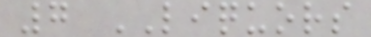7 LIQUORS
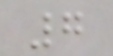7
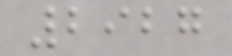2927
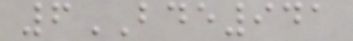6BDE941
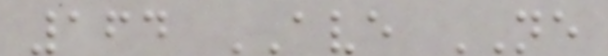164 AVE NE
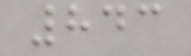843
